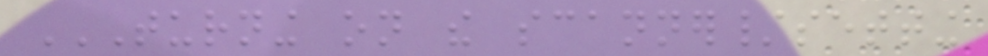TURNING ON THE SCANNER/SETTING
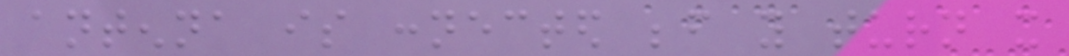antenna is connected before you turn it
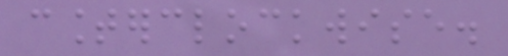counterclockwise.
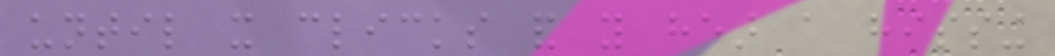until it clicks and you hear a hissing
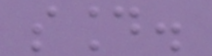sound.
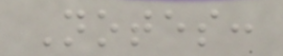Notes:
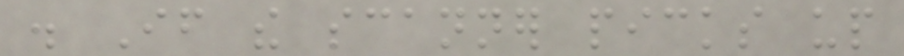. If the scanner picks up
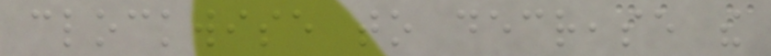clockwise to decrease the
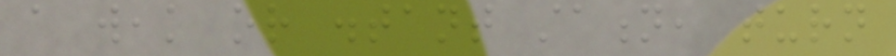a weak or distant station, turn
